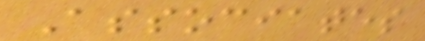Associates
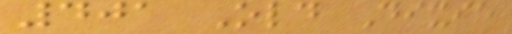401 Old Dixie
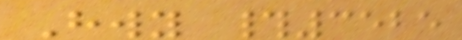Hwy #3525
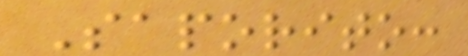Saporito:
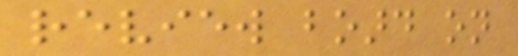review board on
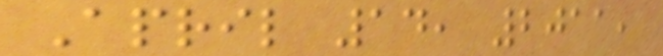April 14, 2011,
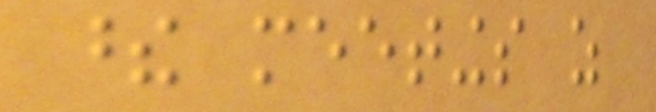these meetings as
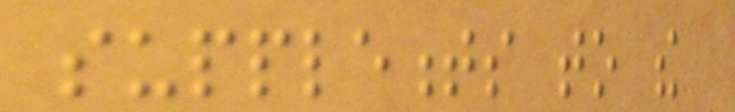supplements to the
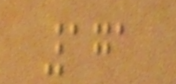171
